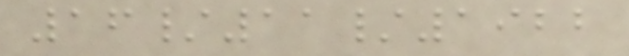16/11/1922
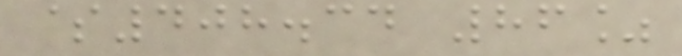$408.34 86%
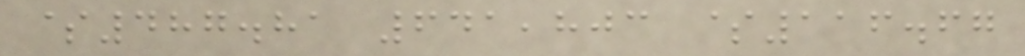$487.81 641,803 $116.67
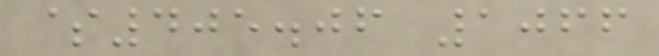$405.06 1066
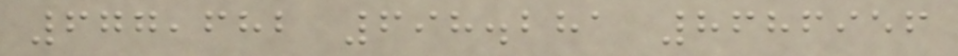677,682 698.281 8686956
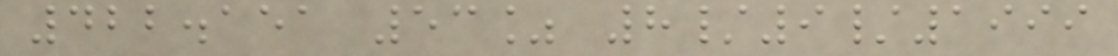422.151 53% 8/9/1999
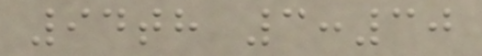94th 3:30
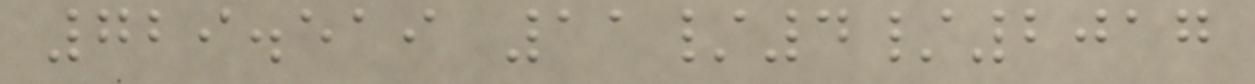729.519 11/4/2017
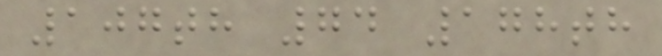107th 74 178th
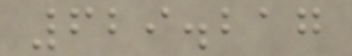629.217
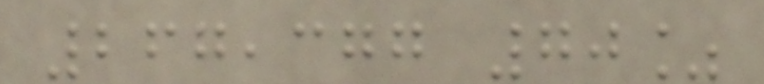267,377 70%
